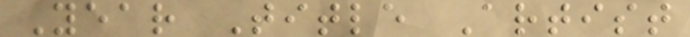Year Title Artist
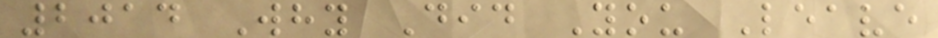2014 Why Did You Leave
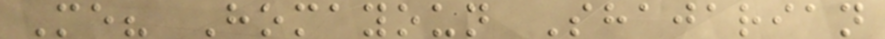Me? Homayoun Shajarian
